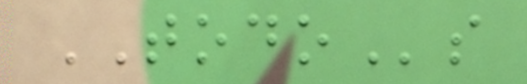TODOs
